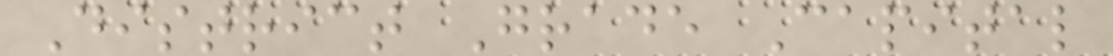District Grade Capital
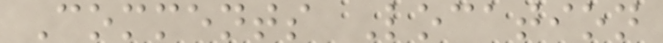Comments Location
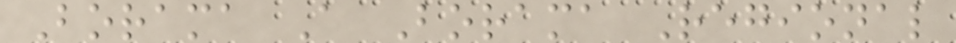Borama A Borama Regional
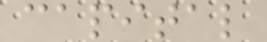capital
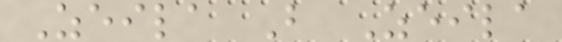Zeila B Zeila
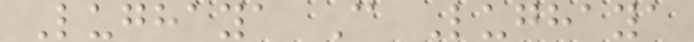Lughaya C Lughaya
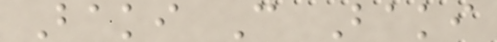Baki C Baki
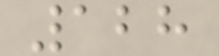128
